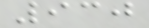930
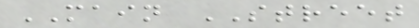MAIN STREET
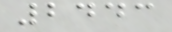2443
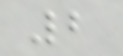2
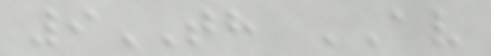9TH AV
